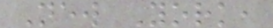New York,
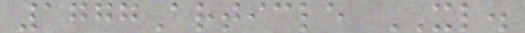1777Article XL.
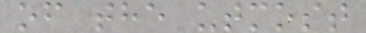of the utmost
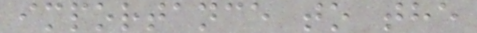importance to the
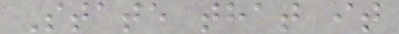State that it
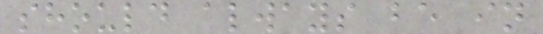should always be in
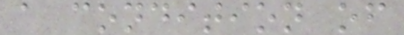a condition of
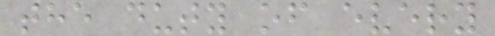the duty of every
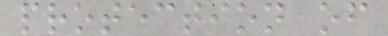protection of
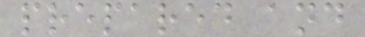prepared and
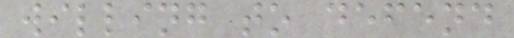willing to defend
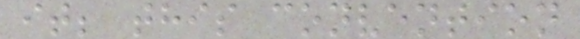it; this convention
